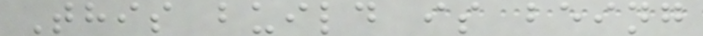This build is being
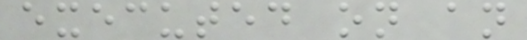executed on an
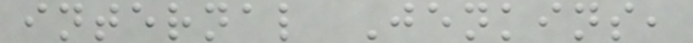internal Jenkins,
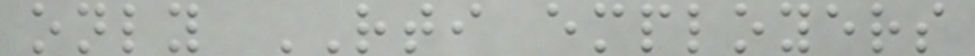only RTI employers
